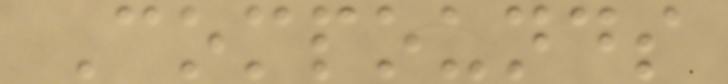Compounds
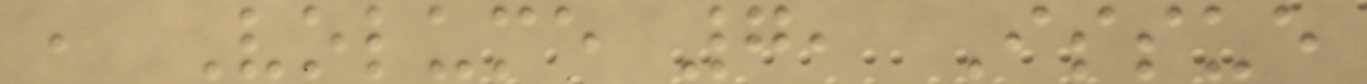, Volume 7, Issue
